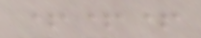+++
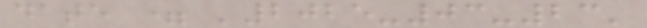date = '2025-03-23'
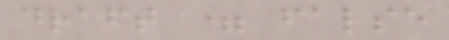draft = false
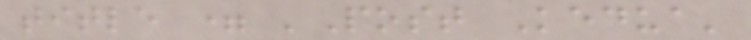title = 'Post Kedua'
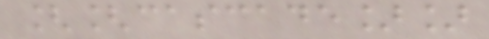[[cascade]]
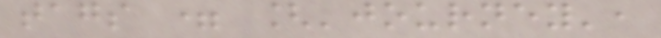tags = ['journey',
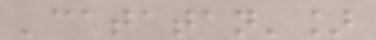'catatan']
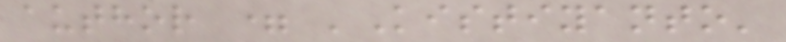author = 'Kistiyanto'
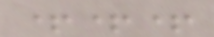+++
